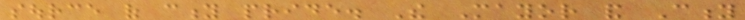source of city pride. The Mayor and City
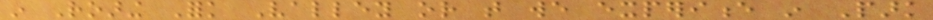in Roaring Fork Valley or that we experience in Park
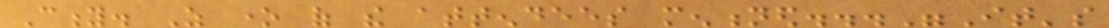City. As one of the attendees mentioned..."It's
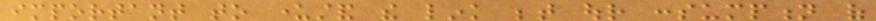important to understand the link between our consumption of
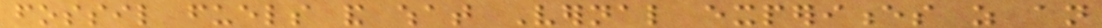fossil fuels and what Vernal experiences as an
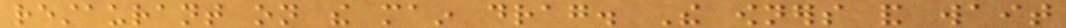restaurant on the main drag. The owners and wait
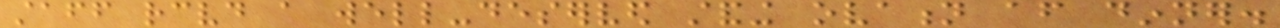staff received a well-deserved standing ovation after dinner.
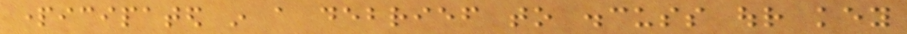participated in a debrief to discuss our key
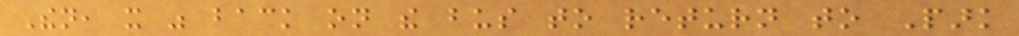Then, it was back on the bus to return to Park
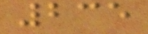235
